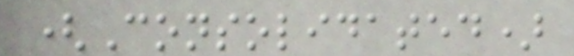(Consolidated)
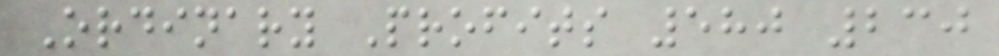Ordinary Profits 580 230
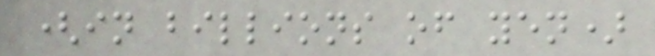(in billions of yen)
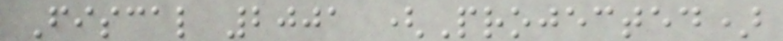Fiscal 2001 (Projected)
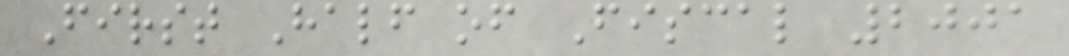First Half of Fiscal 2001
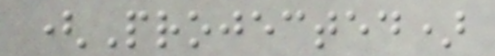(Projected)
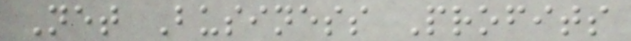Net Business Profits
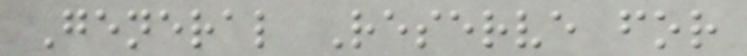General Reserve for
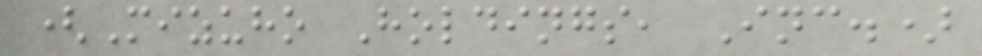(Mizuho Holdings, Inc.)
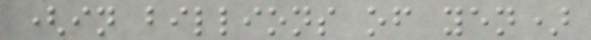(in billions of yen)
